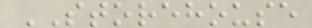STOREHOUSE
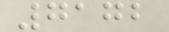7172
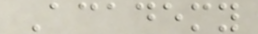Academy
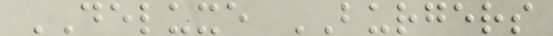DELUXE BURGERS
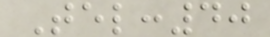Tel:40
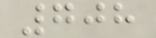708
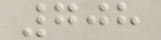708
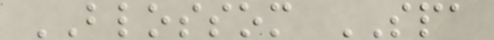BLOSSOM SPA
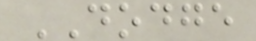DODGE
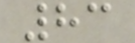83
